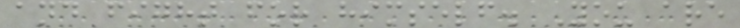and fight for himself. You are
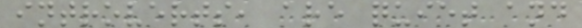introverts, are quiet and
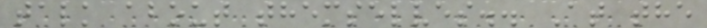talk about themselves.. At the
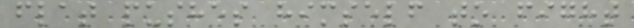flat pushes himself to fight
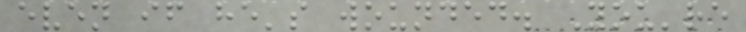even if he's wounded. You're
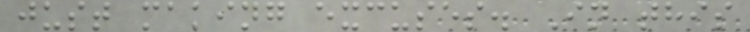just making excuses. In this
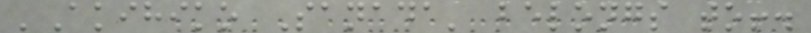'Akihiko Sanada' belongs to!.
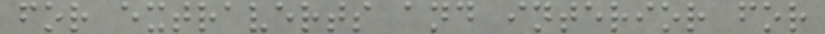for extraverts and interior for
